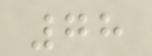78
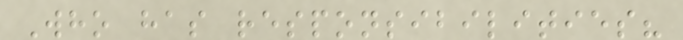Who has responsibilities?
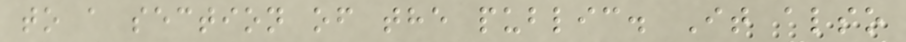to a section of the public. It also
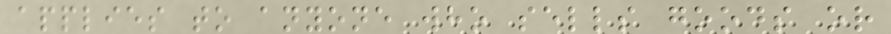applies to anyone who sells goods or
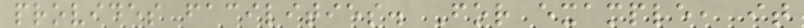provides facilities. For example, it
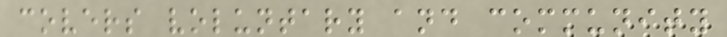covers voluntary and community
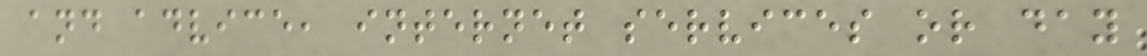and advice, internet services or day
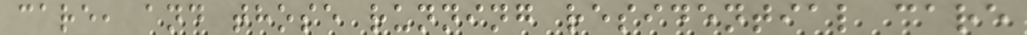care, and those running residential care
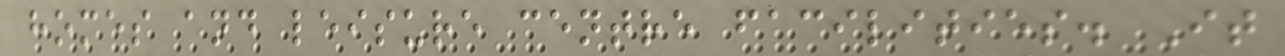homes and leisure centre facilities. It
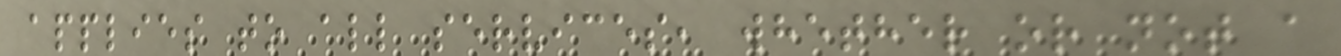applies to all services, whether or not a
